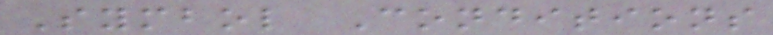Symbol Conditions
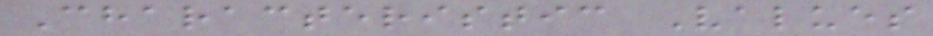Characteristic Values
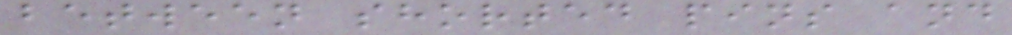between shorted pins and
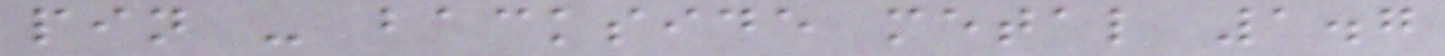pin - backside metal 1.7
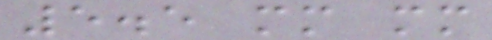5.5 mm mm
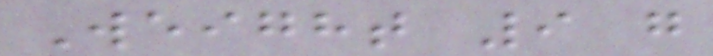Weight 9 g
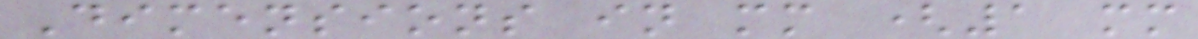Dimensions in mm (1 mm
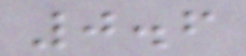0.6
